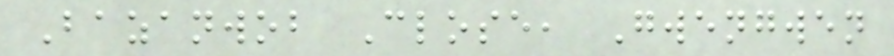Bazanwob Close, Gwengwen
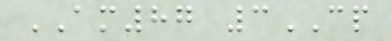AM87 3CP
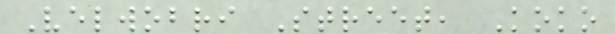Velwobri Street, Koko
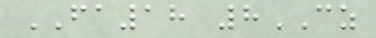FA18 8CZ
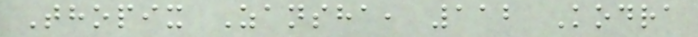Thopix Zansha, 112 Kodra
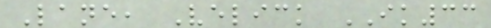Lane, Velick IK33
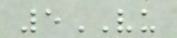5VU
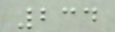234
